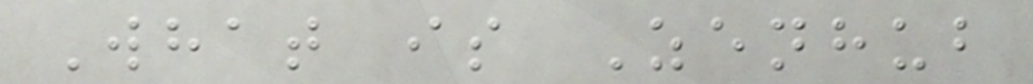What is Zenhub
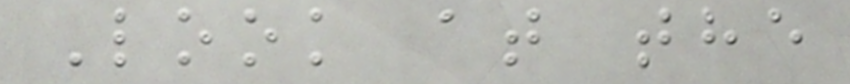Look at the
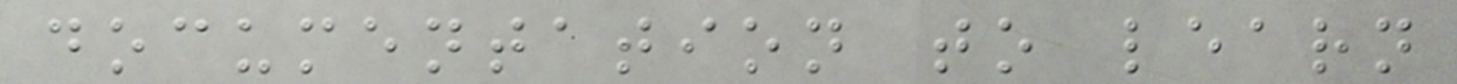documentation to learn
